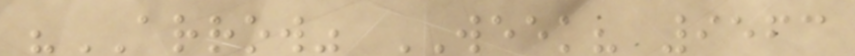"ARROW" WEEK? 9563
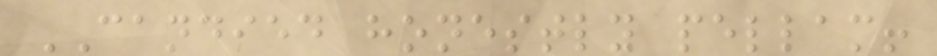CANDIED honestly pellam!
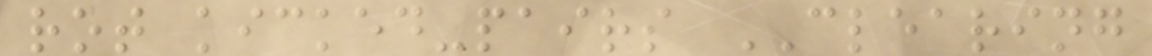rot kicked-pairs CLEARING
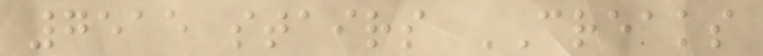7515 stairs CREAKS
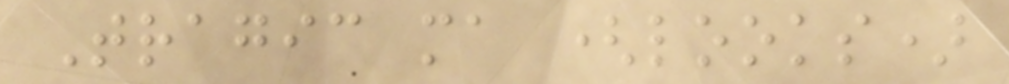Tragic ma (looks)
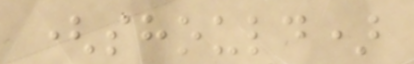(should)
